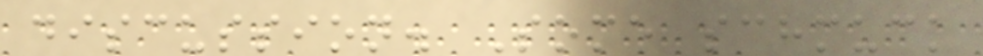discussion. Some schmuck
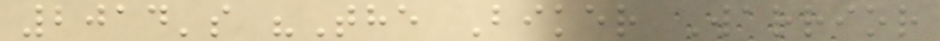2014's "The Biker Warrior
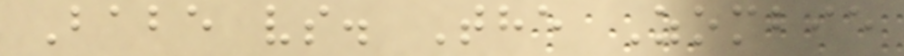Babe vs. The Zombie
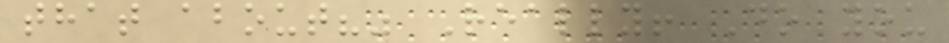that about?" Really! Do you
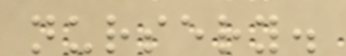nursery.
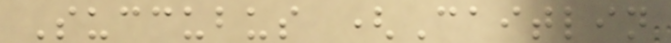Succubus (Caitlin
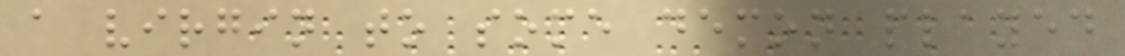a virgin to some demon played
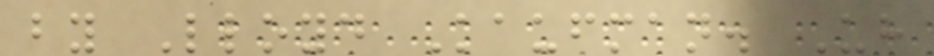by Lloyd Kaufman. Uh
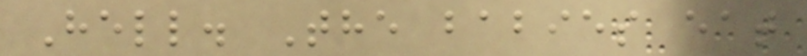Hell. The babies eat
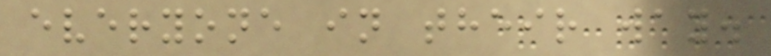everyone in their way.
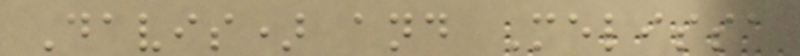Davis) and Melissa
